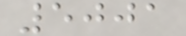5001
